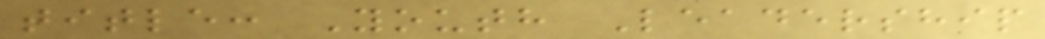title: Youth Leadership
